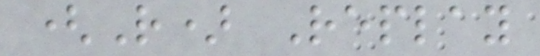(R) Replay
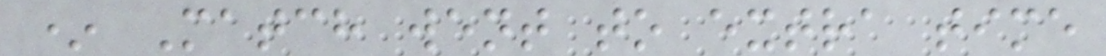* Match went to extra time
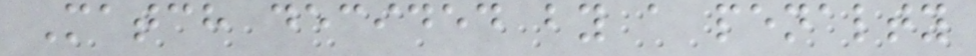Match decided by a penalty
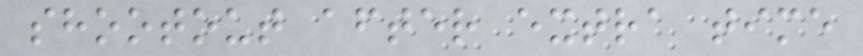shootout after extra time
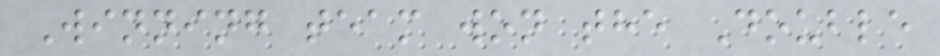Winning team won the Double
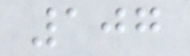107
